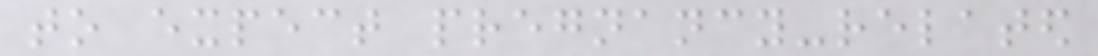to expect pregnancy-related
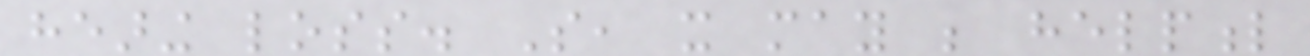hearing loss. So, it may be helpful
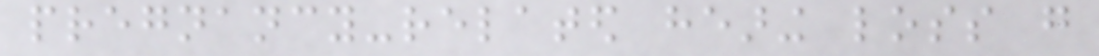pregnancy-related hearing loss go
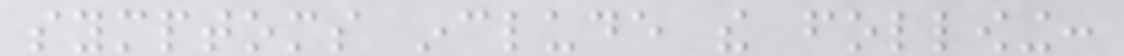symptoms include the following:
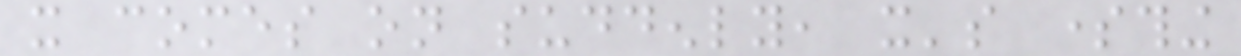it comes on suddenly, it's something
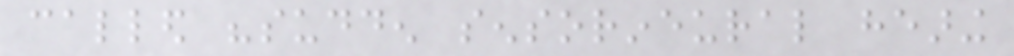called "sudden sensorineural hearing
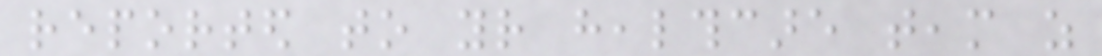reported to your healthcare team as
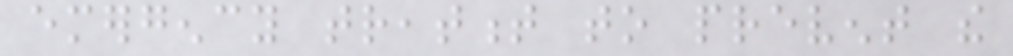emergency treatment to prevent the
